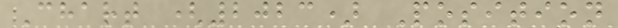Chart (2023) Position
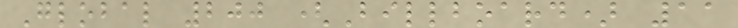Global 200 (Billboard) 11
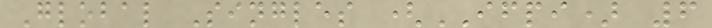Global Singles (IFPI) 6
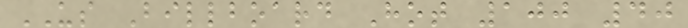US Billboard Hot 100 40
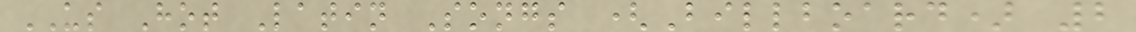US Hot Latin Songs (Billboard) 2
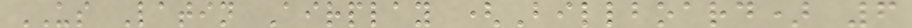US Latin Airplay (Billboard) 6
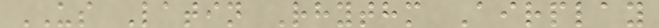US Latin Rhythm Airplay
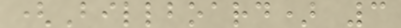(Billboard) 3
